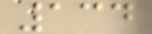134
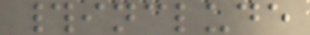#include
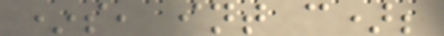*s, int c);
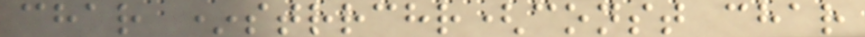char *strrchr(const char
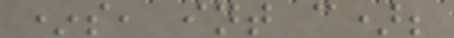*s, int c);
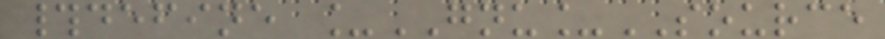#define _GNU_SOURCE
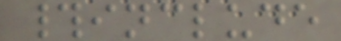#include
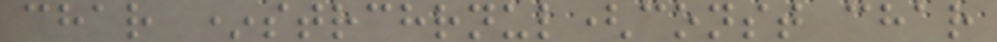char *strchrnul(const char
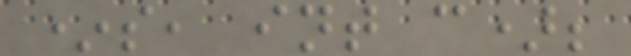*s, int c);
